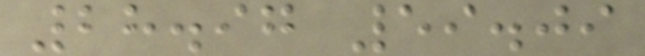28.97 59.09
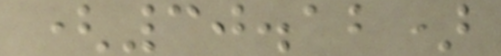(30.12)
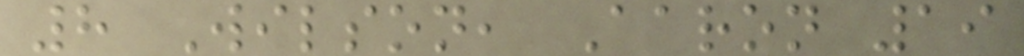8 Wilson, Aaron 19
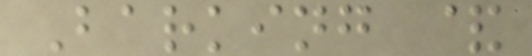Barking &
